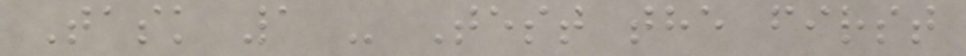Task 1 - Test the first
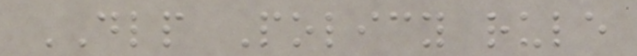DLP Policy rule
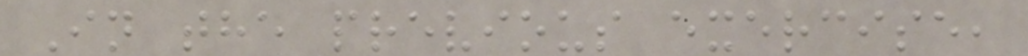In the previous exercise,
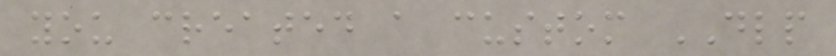you created a custom DLP
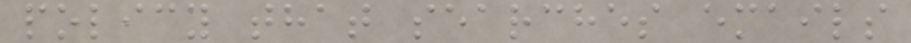policy that searches emails
